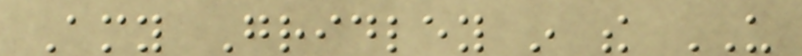Amy Gridley in the US
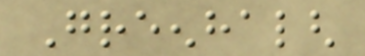Greenhalgh
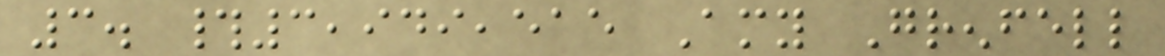3. #3,949,515 Amy Grenfell
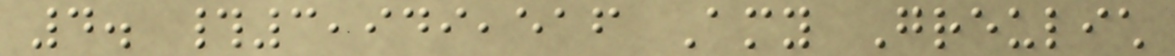4. #3,949,516 Amy Greulich
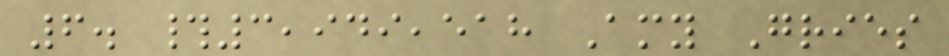6. #3,949,518 Amy Gries
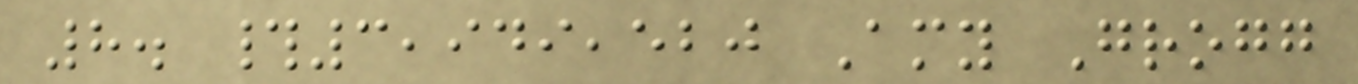8. #3,949,520 Amy Grogg
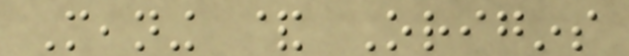Meaning & Origins
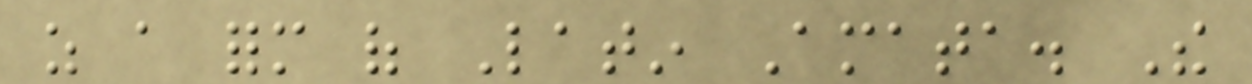as a form of Latin Amata. The
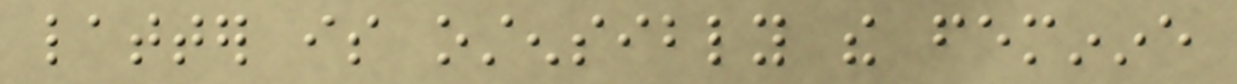latter is ostensibly the feminine
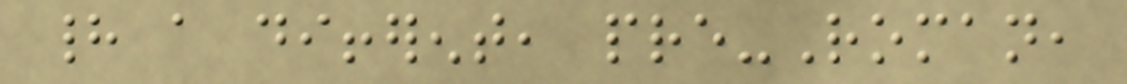had a different, pre-Roman,
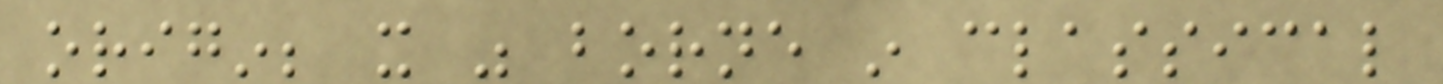origin; it was borne in classical
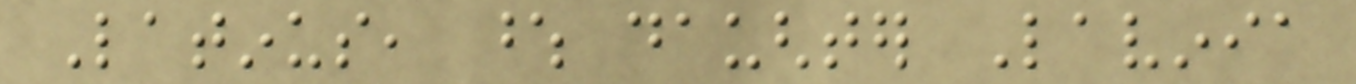Latinus, whose daughter Lavinia
